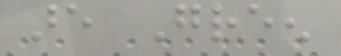are Green
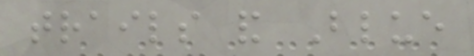trails and Blue
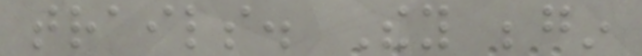trails. They begin
